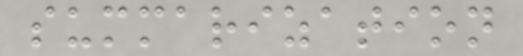summarization
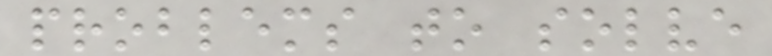problems to solve
